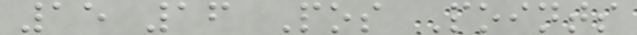15 16 Pos Points
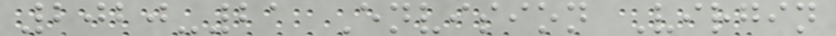2020-21 Envision Virgin
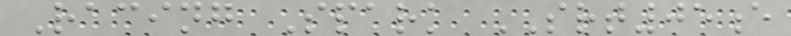Racing Spark SRT05e
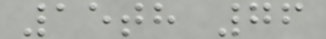15th 76
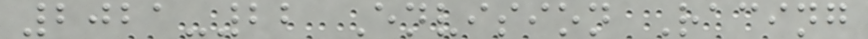2021-22 Envision Racing
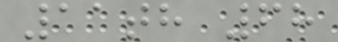11th 68
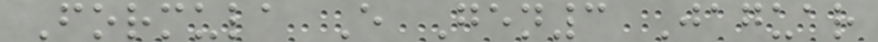Formula E Gen3 Jaguar
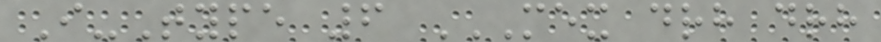I-Type 6 MEX DRH DRH
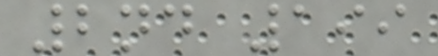2nd 199
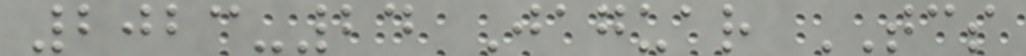2023-24 Jaguar TCS
